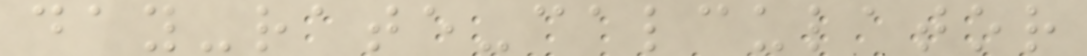day-rate-calculator
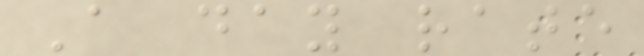A day rate
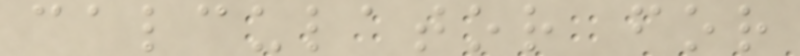calculator for
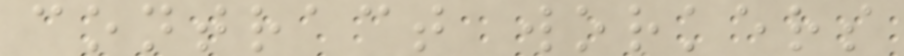contract workers
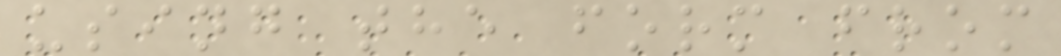using the form from
